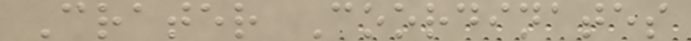Crater Coordinates
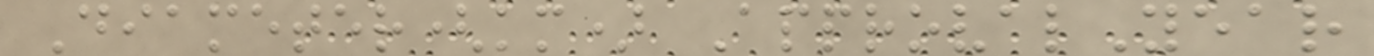Diameter(km) ApprovalYear
